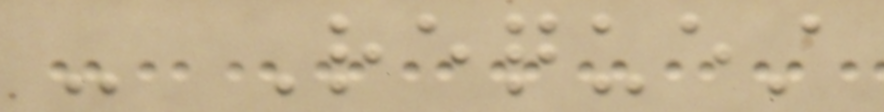- Request
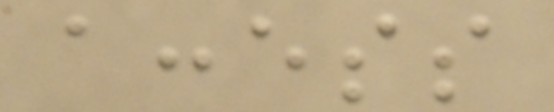access
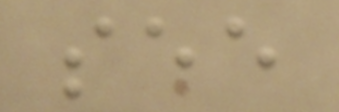see
